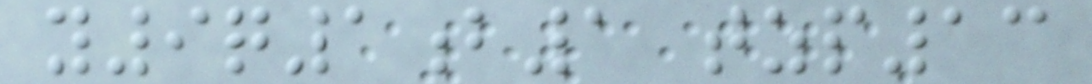y9q1b1 tzp13
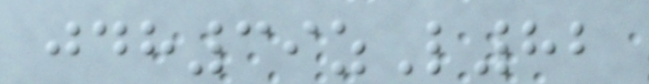jdh39zL82
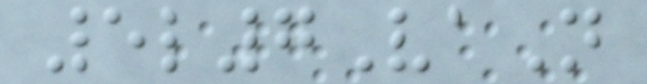5l7VaN
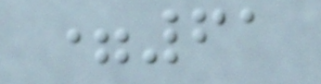=61
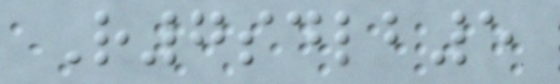R7sdlb5
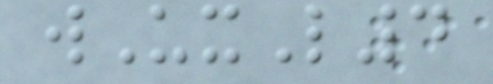wUxL4
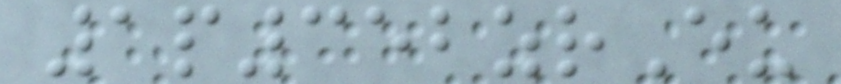1p352zrEu
